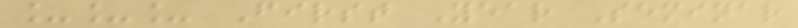___ First Year Seminar
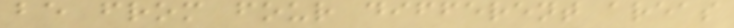be from four different areas
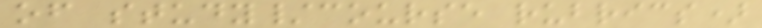of study/course rubrics)
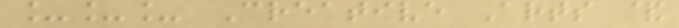___ Creative Arts &
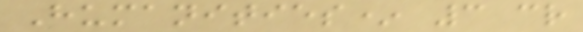Humanities* 3 cr
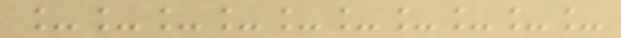__________
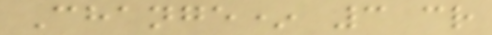Change* 3 cr
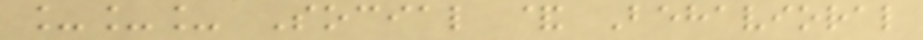___ Social & Behavioral
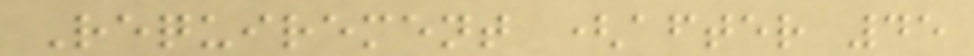Requirement (after 45
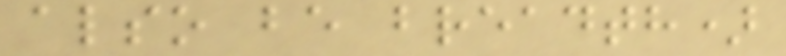also be breadth)
